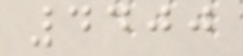4400
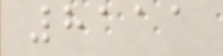8111
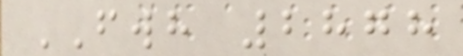FWH 2878
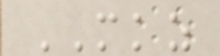MKZ
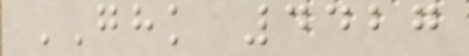GHK 4427
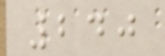240
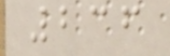236
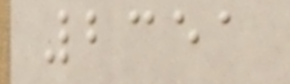2351
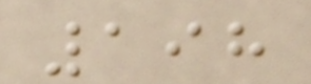198
